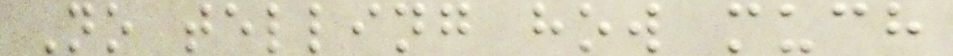No telling how much
